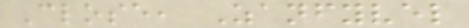Close, Zanfyvel
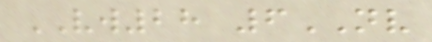VW28 6NV
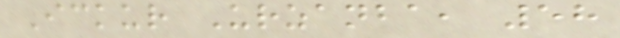Ickur Urzanba, 58
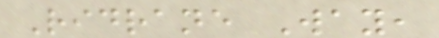Ridrane Way,
